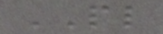PL
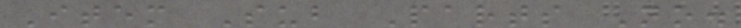Item Sub Parts No.
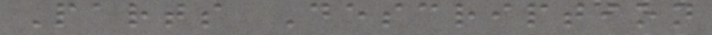Parts Description
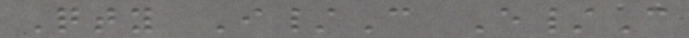Qty I/C E/C
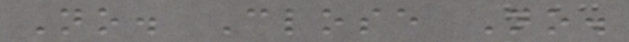No. Close No.
